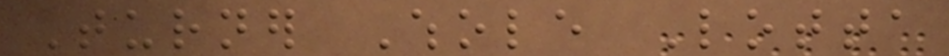Turner Whole Lotta
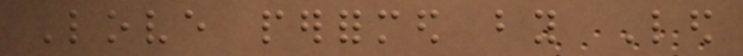Love performed by Led
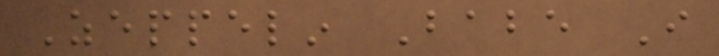Zeppelin Babe I
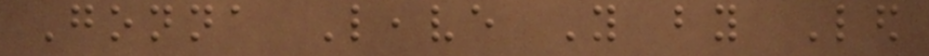Gonna Leave You by Led
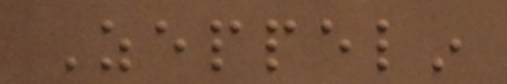Zeppelin
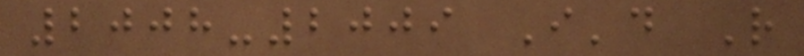2008-2009 I'd Rather
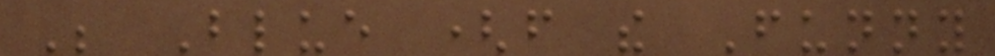Be Blue (from the Funny
